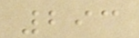293
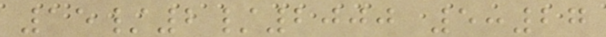15/2/2000 5:27
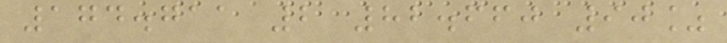174.711 2 82.660 90%
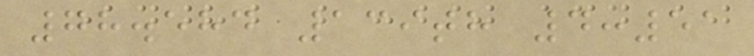78.584 139th 4:51
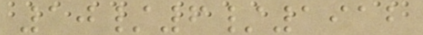10/6/1912
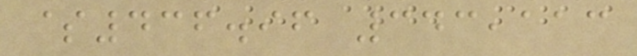$436.96 343,113
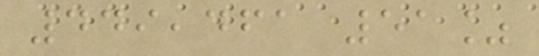449,461 51%
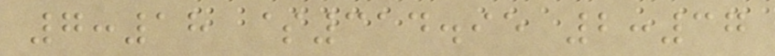7:18 $314.95 2:37
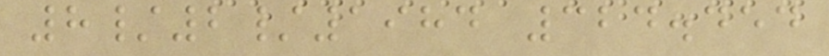8/2/1984 324.454
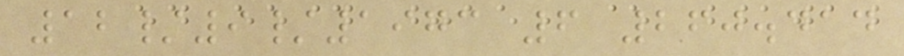12/9/1973 6 260.414
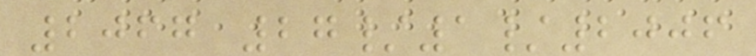2067 27/1/2006
